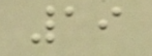19
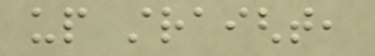up straight,
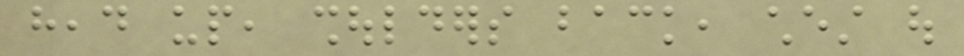head up, shoulders back, chest out
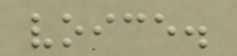voice.
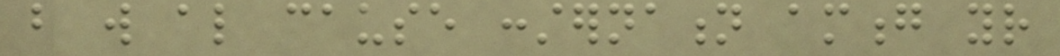but will also cause consternation among your
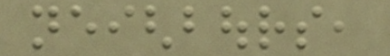neighbours,
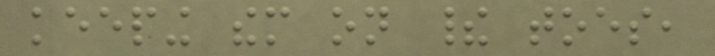keeping them on their toes,
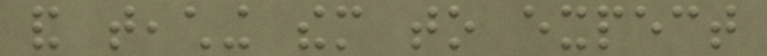and teaching them to expect
